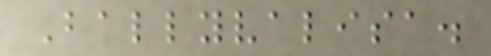Ballyvalisa.
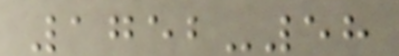1752-58
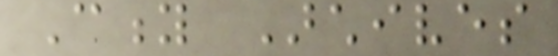City Archives
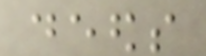deeds
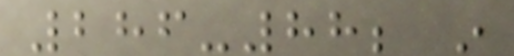286-88; in
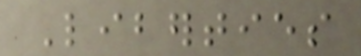Liberties
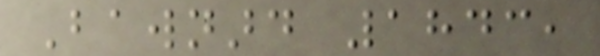Bawnard 1843,
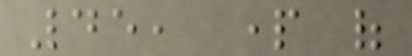45, part of
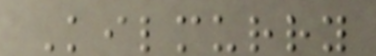Kilmurry
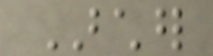Archer
